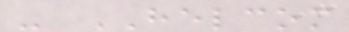- HELCOM
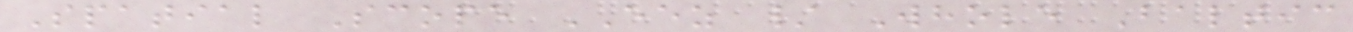Spatial Scope EEZ / Whole Baltic
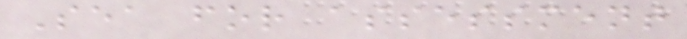Sea for assessment
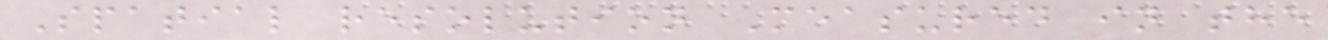Spatial resolution Measured in the
